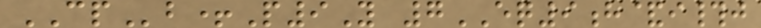CPb+P9Y 7EQ9h&i#j
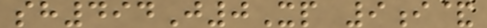sh494J0Xp 9i&
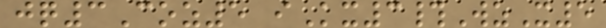jq3Coz5 iKx3#WzX5
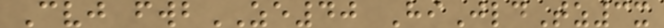Cvj fwbZE40 HiJldTz3x
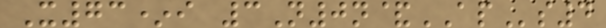X73*i 3N0n&APs4
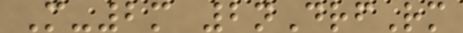M-2m 2nDrfRm
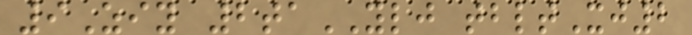9Ziy 2taYLJ tbltXj2
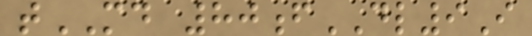tMD 80fDL9I
